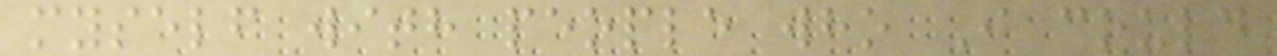myself with people who I could
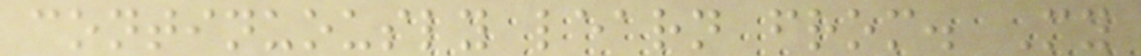continuously learn from. My
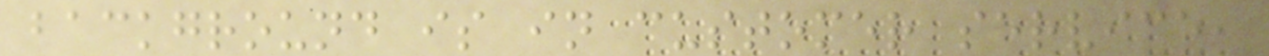background is in customer service,
